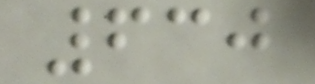630
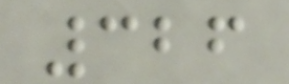326
